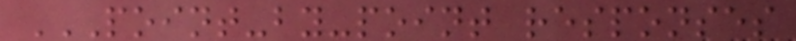POINT-BY-POINT RESPONSES
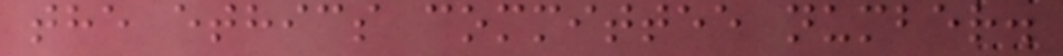the ethics committee number.
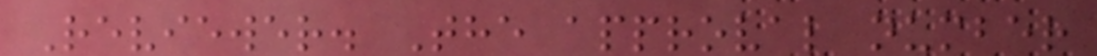Reviewer. The approval number
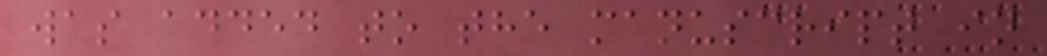was added to the manuscript in
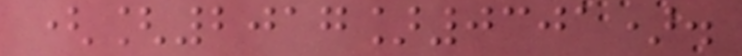([2017]0301).
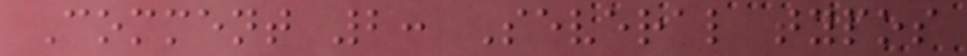Comment 2: Several typos
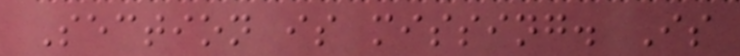Section is missing. Is
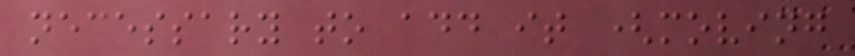necessary to add it (moving
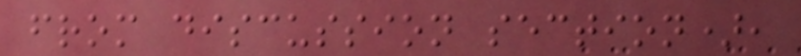from discussion section),
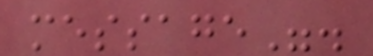message".
